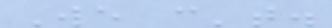We can't.
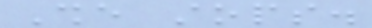She stops.
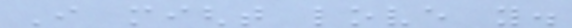I might love you.
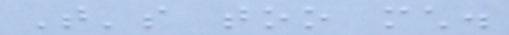That's too much.
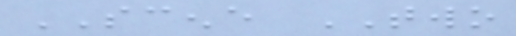SCENE TWO
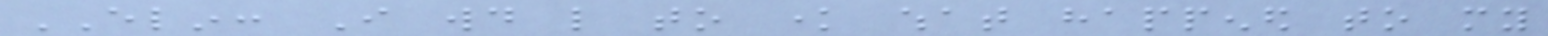ELIN: I would like to know what happened to my
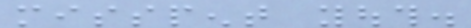misspent youth.
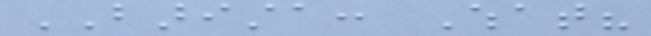BARISTA: What?
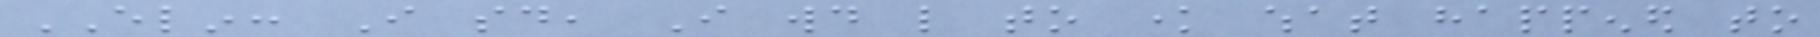ELIN: I said, I would like to know what happened to
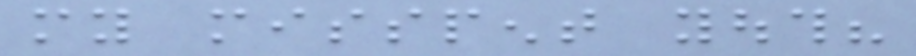my misspent youth?
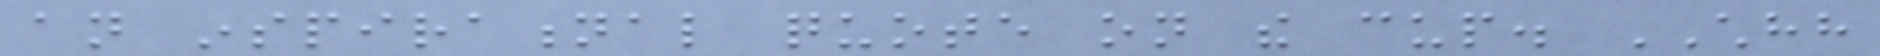an inspirational quote on the cup. CHHH
